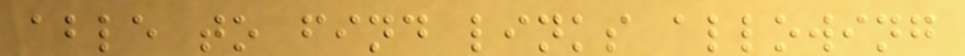able to find links allowing
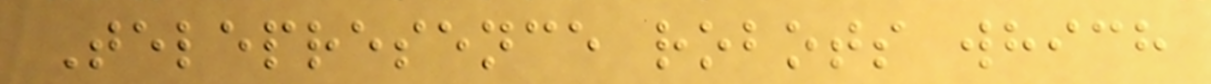Telepresence robots which
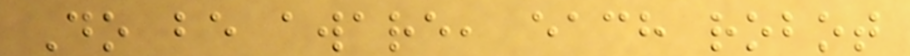Do be aware, each robot
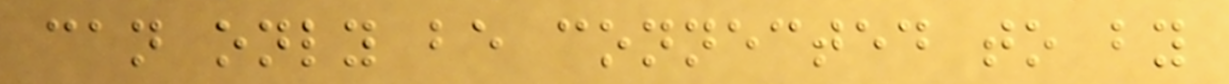can only be connected to by
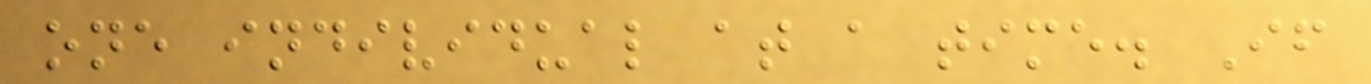one individual at a time. If
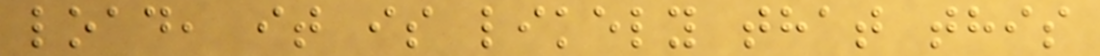load, it is likely that this
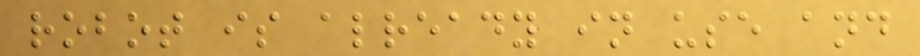robot is already in use and
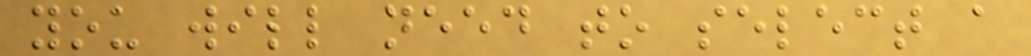you will need to select a
